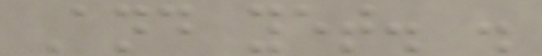And yet. .
